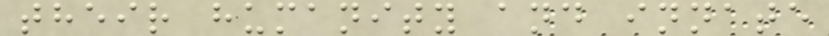their humanity and innate
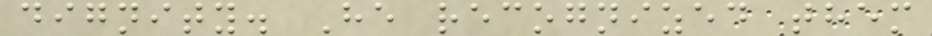dignity. He recognized them
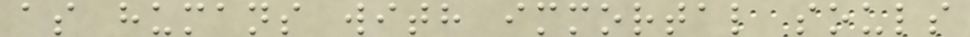as humans with immortal souls
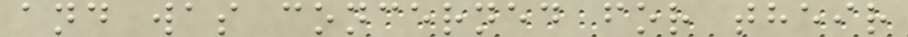and was concerned for their
